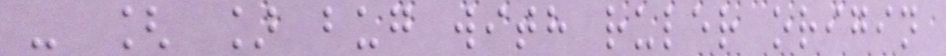- [ ] bug with ruler origin
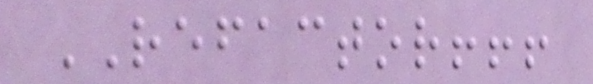REFACTOR!!!
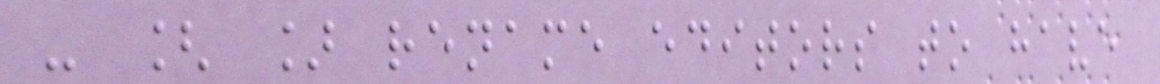- [ ] rename editors to have
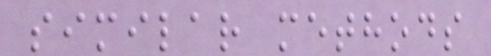similar methods
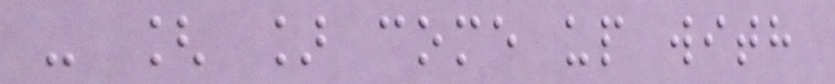- [ ] come up with
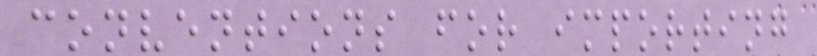conventions for importing
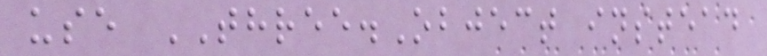use THREE.Object instead
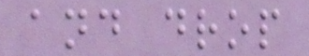and drop
